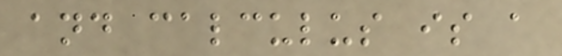and calculus is a
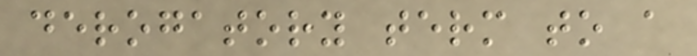derogatory term to a
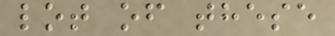lot of these
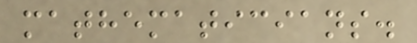mathematicians.
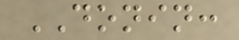DONIN:
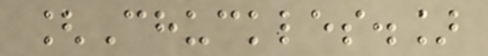[Chuckles.]
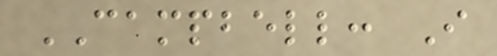CAMPBELL: I
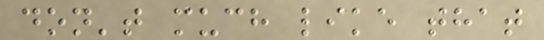don't much like that
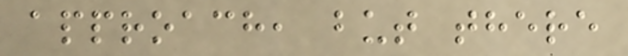approach, but there
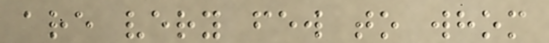are very few to whom
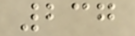237
